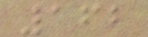162
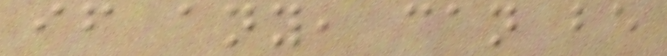if any, can be
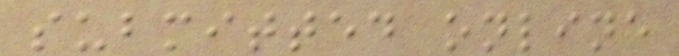submitted online
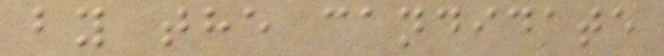by the candidate
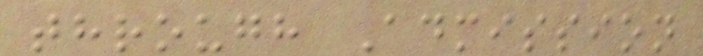through Admission
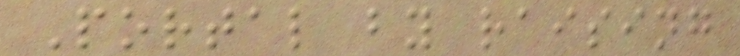Portal by raising
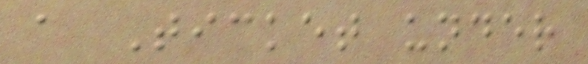a Ticket under
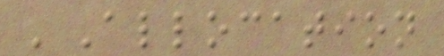'Allocation
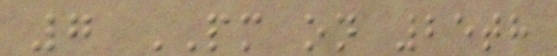7 PM on 25th
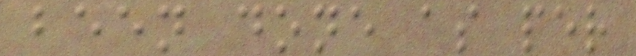been done as per
